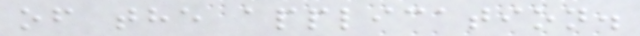of the application.
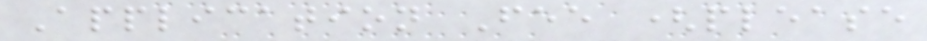Application Fee (please
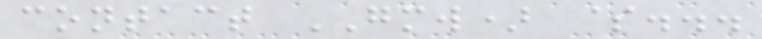contact GMW) $...
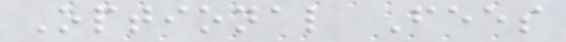Optional Fees
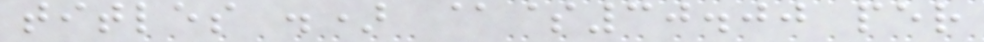titles .) @$30.00 per
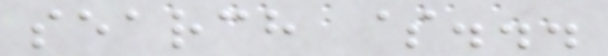search $...
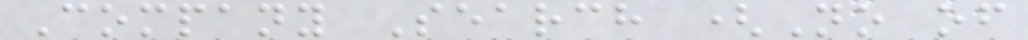Company Search (No of
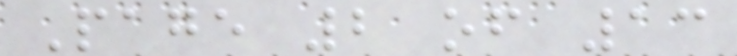Page 2 of 13
